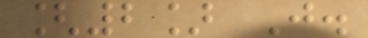[2] J.
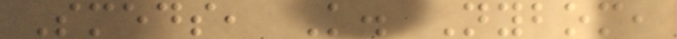Smeds, K. Nybom,
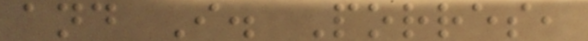and I. Porres,
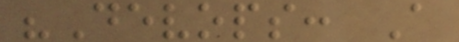"Devops: A
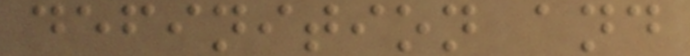definition and
